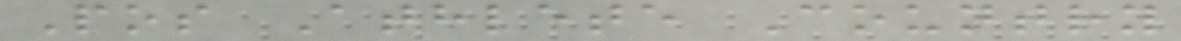Pos Athlete Country
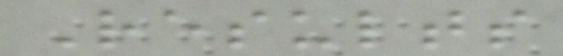Results
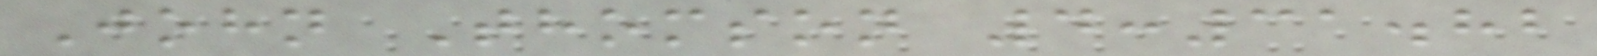John Thomson 4:31.82
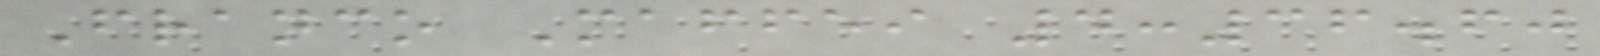Franco Maffei 4:36.60
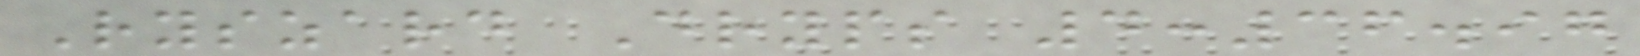Ryszard Dryps 4:36.97
